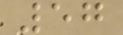57
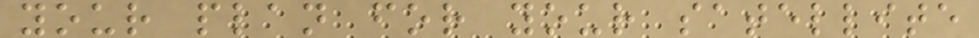your plan for your satellite
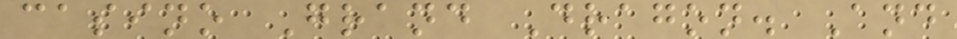casino Grand Dragon. And
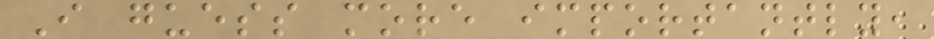I guess more importantly,
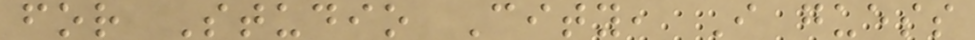for Studio City, I guess
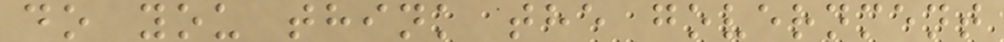do you think the government
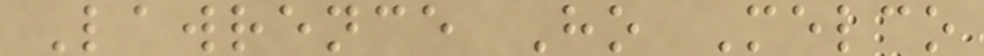Lawrence Ho Melco
